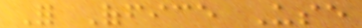For Office Use
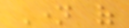Name of
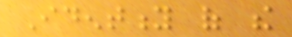Identity of the
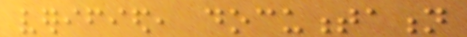verified, documentation
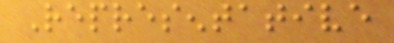Representative
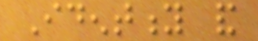Identity and
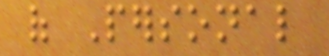of Personal
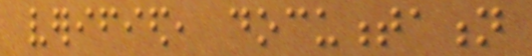verified, documentation
